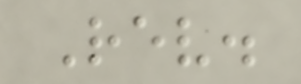Rev.
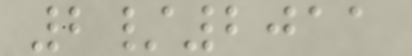2/2011
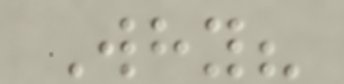Why?
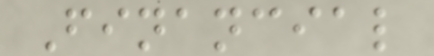Financial
